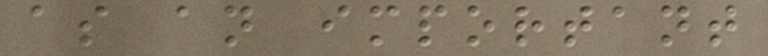as an important
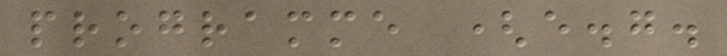programme (e.g.
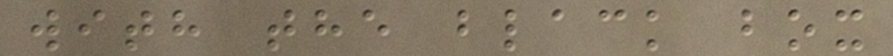with the black box
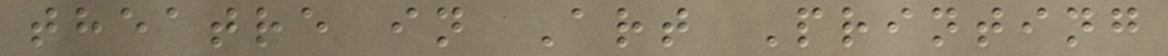theatre in Art Printing
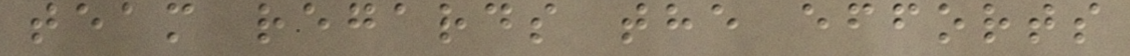team regards the efforts
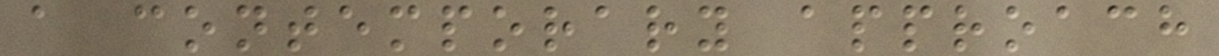a contemporary approach
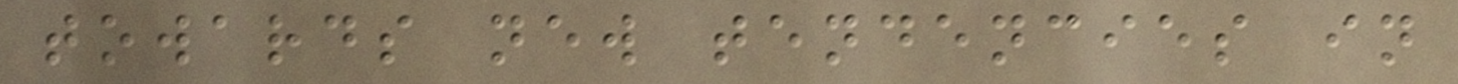towards new tendencies in
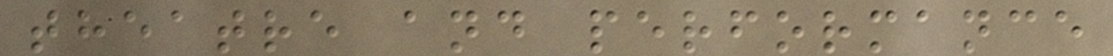theatre and performance
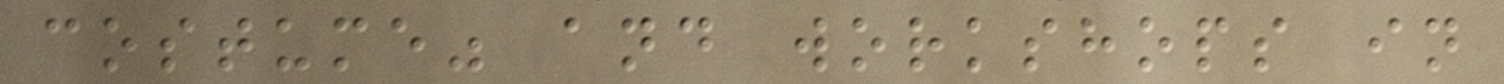costume" and workshops in
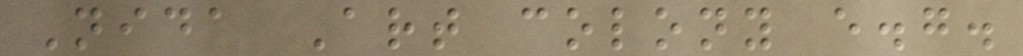Nida Art colony e.g.
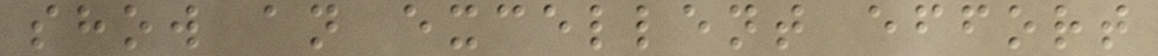show an excellent effort
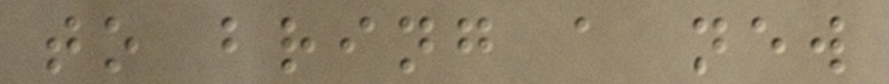to bring a new
